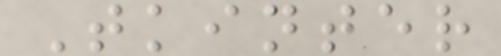Tkinter
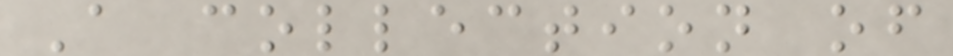A collection of
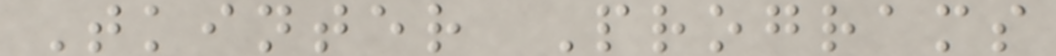Tkinter Programs
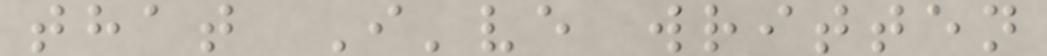that I've written
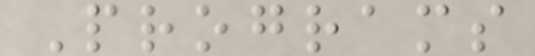Programs
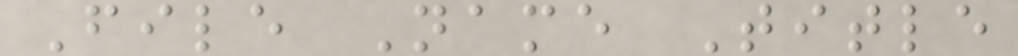File Name Title
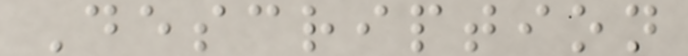Description
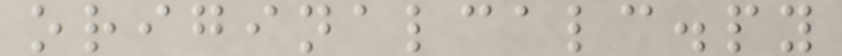originalcalc.py
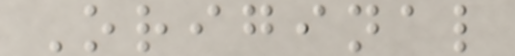Original
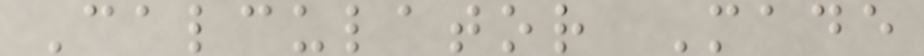Calculator Made
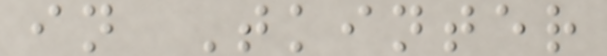in Tkinter
